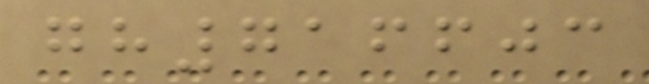gh716603
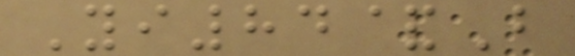Yi84&B
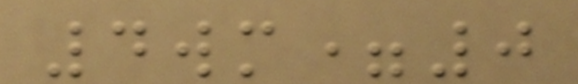4wm=0
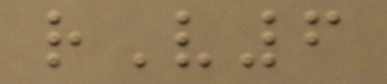rV6
